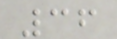36
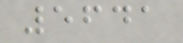5641
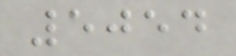5054
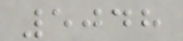5048
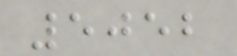5052
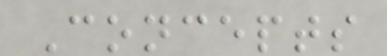Concepts
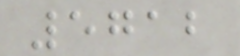5712
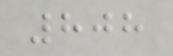808
